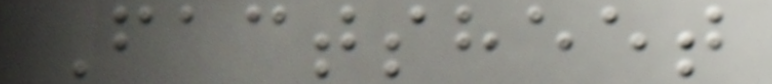Factsheet
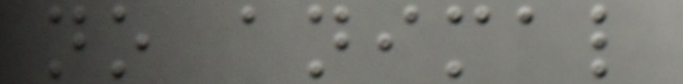no animal
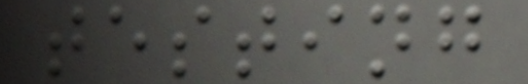testing
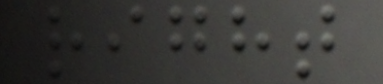right
